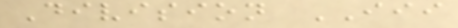Division III
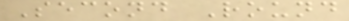Second Round
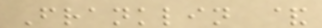Franklin &
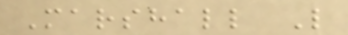Marshall L
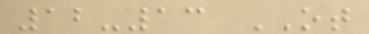12-13 OT
